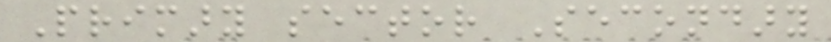Primary sector Secondary
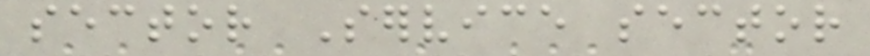sector Service sector
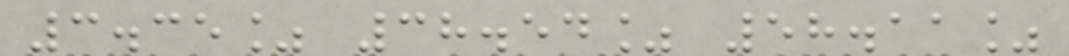3.35% 38.54% 58.11%
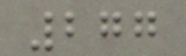277
